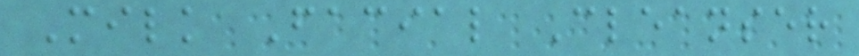Milk Facial Cleanser
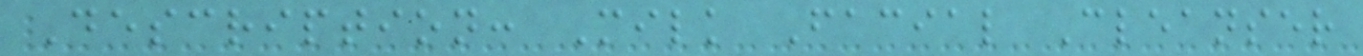Description: Milk Facial Cleanser
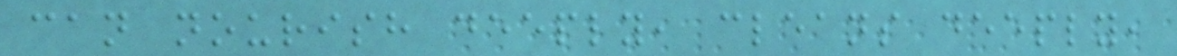can nourish deeply, cleans deeply,
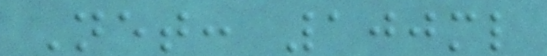Net: 100ml
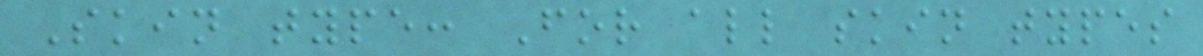Skin type: For all skin types
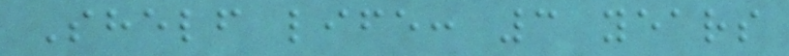Shelf life: 3 years
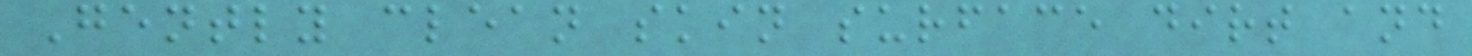Gently clean skin surface dirt and
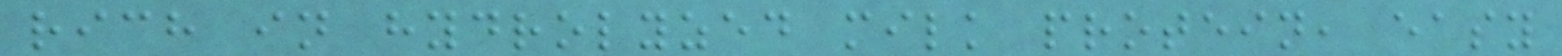rich in hydrolyzed milk protein, easy
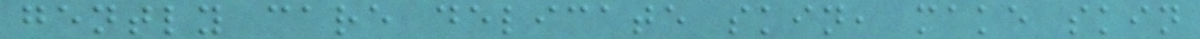gently care delicate skin, make skin
